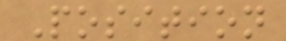Position
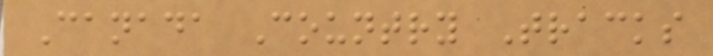Canada Country Tracks
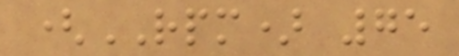(RPM) 75
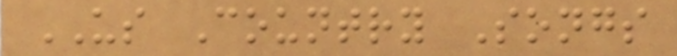US Country Songs
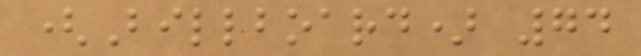(Billboard) 74
